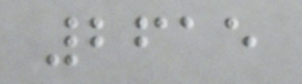2615
